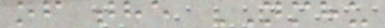of the NMHU
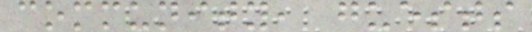community, guests
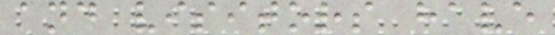and visitors have
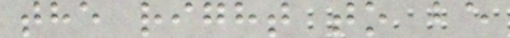the right to be
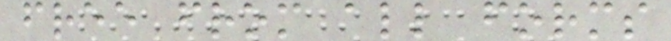free from all forms
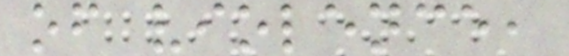of violence,
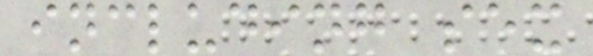including sex
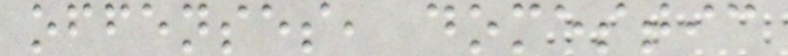offenses, domestic
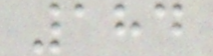184
